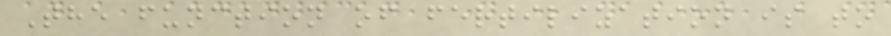The function of fertilization is to
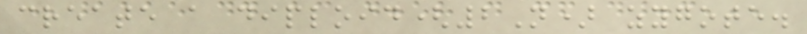create a diploid(2N) zygote.
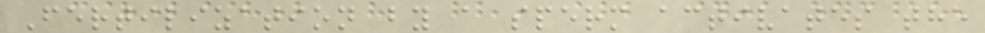Fertilization by a sperm activates the
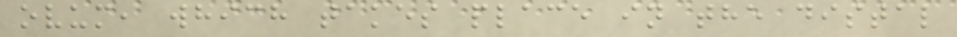ovum, which takes place in the distal
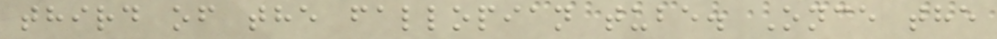third of the fallopian tube. Once the
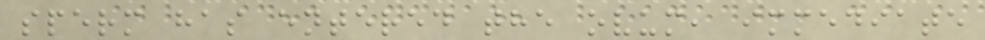sperm has entered the ovum, immediate
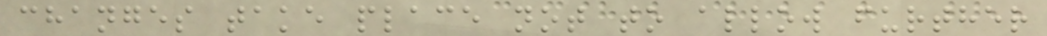changes take place not to allow further
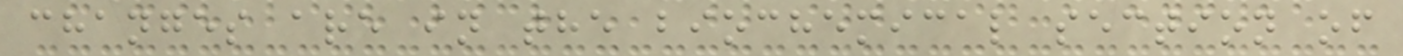changes are in the biochemical section of
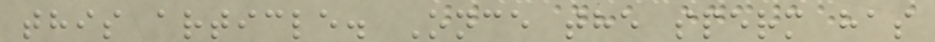this article. Once the sperm has
